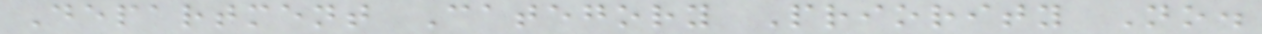Department Category Priority No.
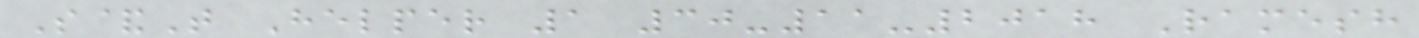S&T Helper 1 30-11-2018 Ramesh
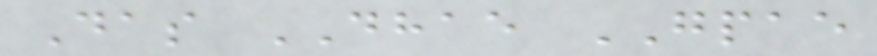Das DHAE GPAE
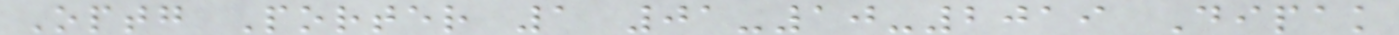Optg Porter 1 01-10-2019 Dipak
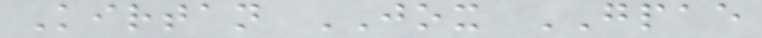Kirtan JOX GPAE
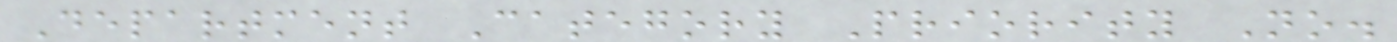Department Category Priority No.
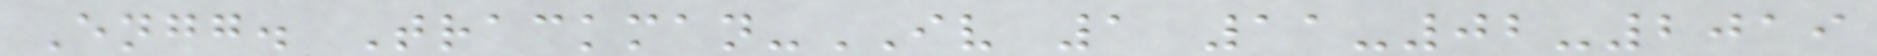Engg. Trackman-IV 1 11-02-2019
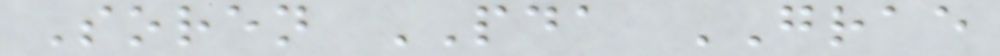Soren PDA GRAE
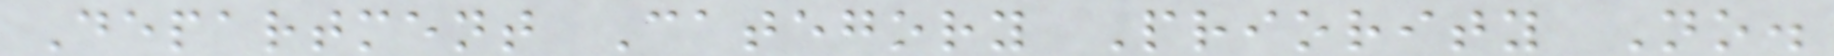Department Category Priority No.
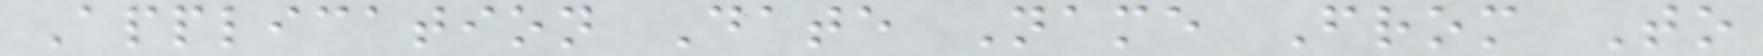Application Date Name From To
